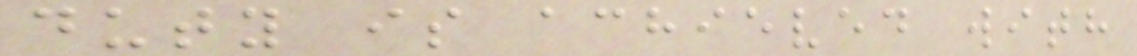duty is achieved with
